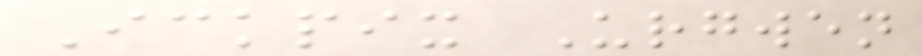Ickpix Urgwen
